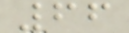66
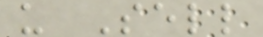u Sell
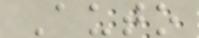Auto
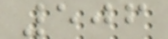506
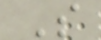S
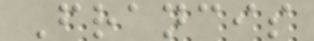Francis
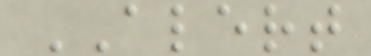ALERT
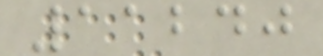11240
